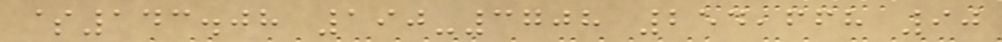$143.08 190-3708 254,668 90
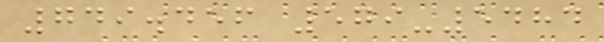749.456 579-5484
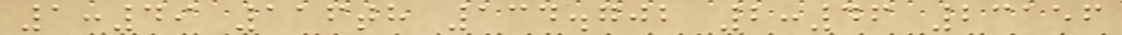1:49 116th 134.702 2:46 23156
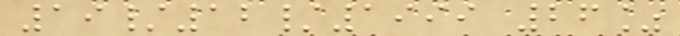19/12/1999 26%
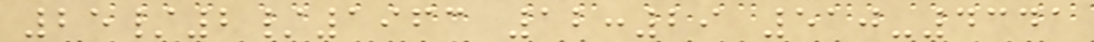25/2/1963 12:29 510-4341
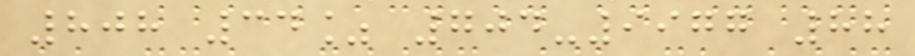808 34% 704-9977 88
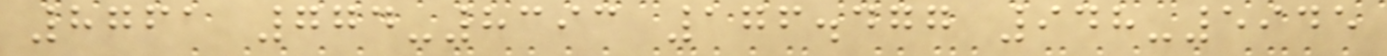8761 774-8393 176.477 948-5945
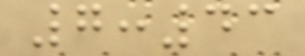7:43
